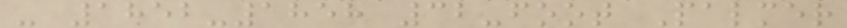- 1852-1858 32-foot Palmer
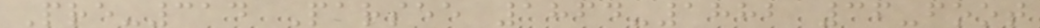Pre-314 Parsee 1864-1882 36-foot
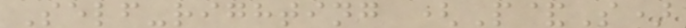Self-righting (P&S)
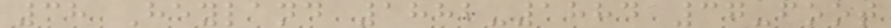38 Heyland 1882-1884 37-foot
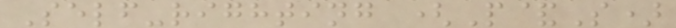Self-righting (P&S)
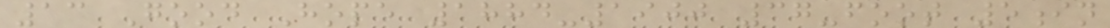13 Good Hope 1884-1900 37-foot 5in
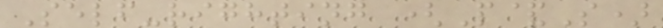Self-righting (P&S)
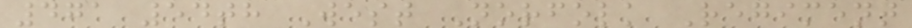471 54th West Norfolk Regiment
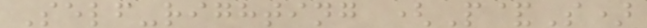Self-righting (P&S)
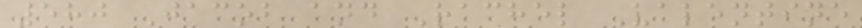580 Jacob and Rachel Valentine
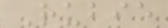Rubie
